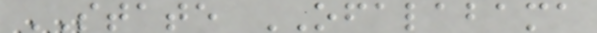STATE OFALABAMA
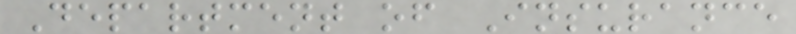Department of Insurance
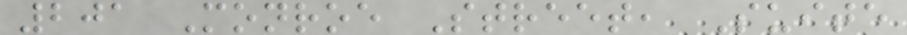201 Monroe Street, Suite
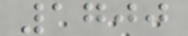1700
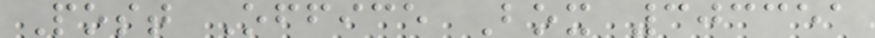Post Office Box 303351
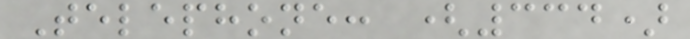Telephone: (334)
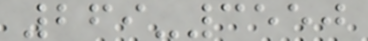269-3550
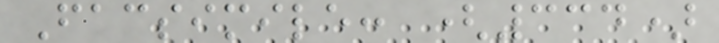Facsimile: (334)
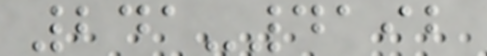241-4192
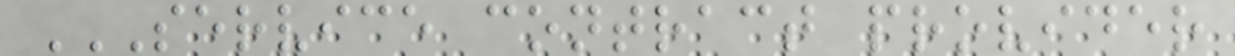SERVICE CONTRACT PROVIDER
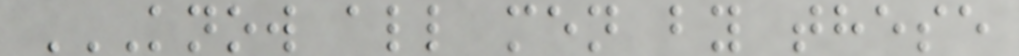KNOW ALL MEN BY THESE
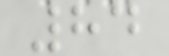84
